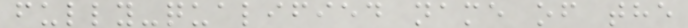fully-qualified name of the
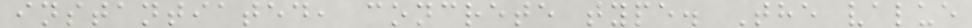instantiated, concrete type. The value
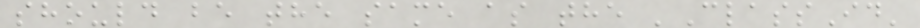should be the same as the 'ClassId'
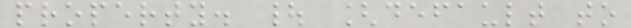property. | [default to
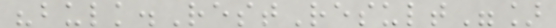"bulk.RestResult"]
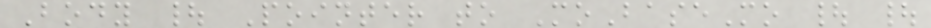Body | Pointer to MoBaseMo | |
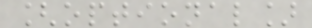[optional]
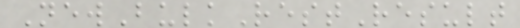NewBulkRestResult
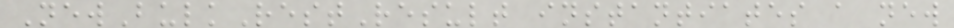NewBulkRestResult instantiates a new
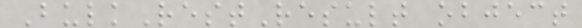BulkRestResult object
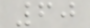60
